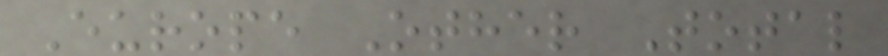Europe Other Total
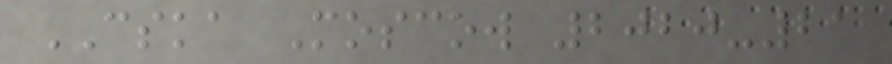CSKA Moscow 2020-21
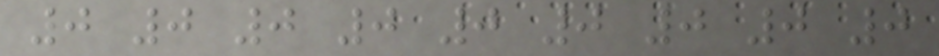0 0 0 0 0 0 0 0 0
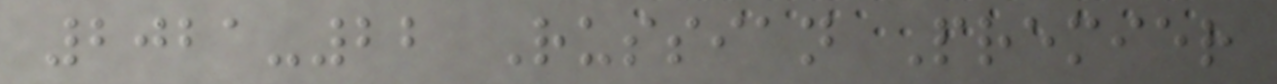2021-22 Russian Premier
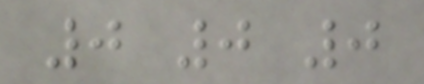0 0 0
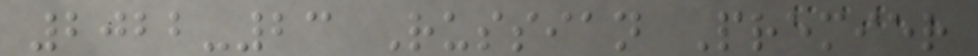2022-23 Russian Premier
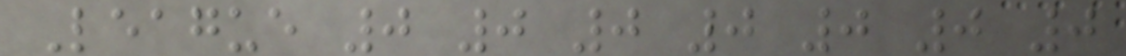League 0 0 0 0 0 0 0
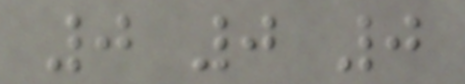0 0 0
